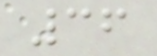36
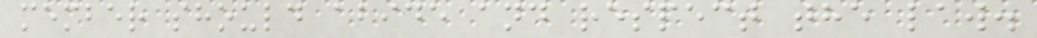member should abide and respect the law.
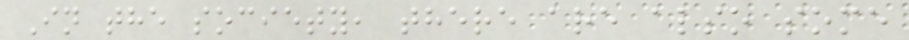In the society, there are also some
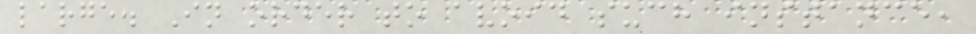large. In order to avoid such instance,
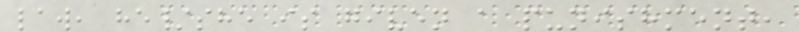law, he/she is given a punishment,
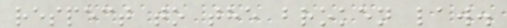respect to the broken law.
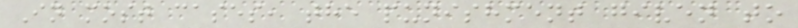In most cases, the punishment given to
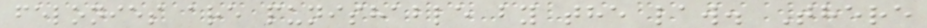felonies are punishable by the law. There
